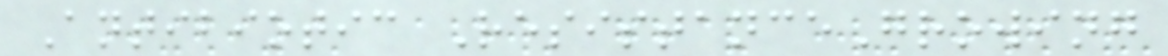Antibiotic ResistanceGrowing
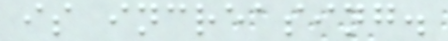is increasing.
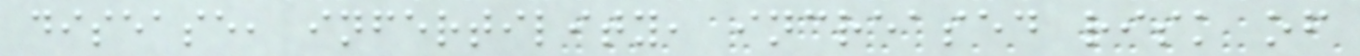disease, infertility, increased risk of
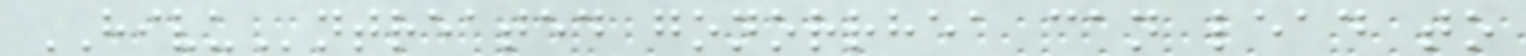HIVUntreated gonorrhea can lead to
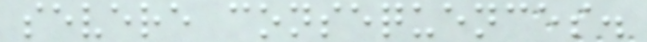severe consequences.
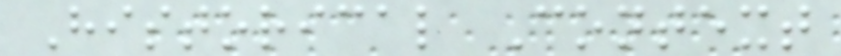Historical Context
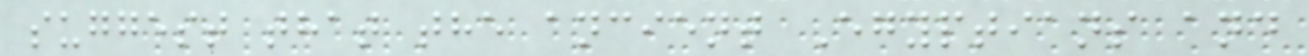suggest that the ancient Egyptians and
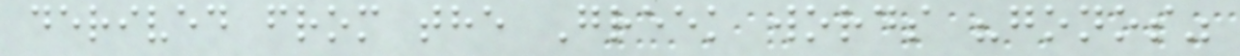derived from the Greek words "gonos"
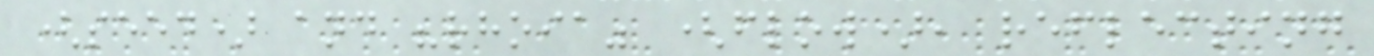(seed) and "rhoia" (flow), reflecting
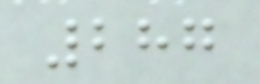287
